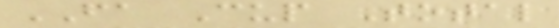FA Cup Total
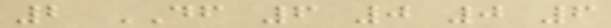2 DF 6 0 0 6
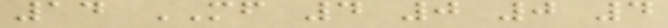14 MF 4 0 0 4
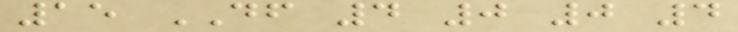15 DF 4 0 0 4
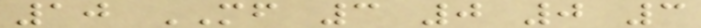10 MF 3 0 0 3
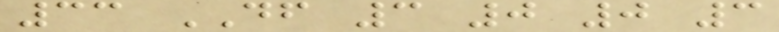33 DF 3 0 0 3
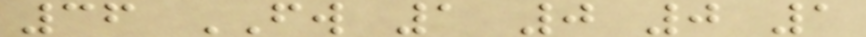36 FW 1 0 0 1
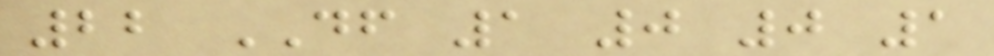22 DF 1 0 0 1
